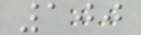100
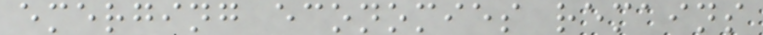emerging economies remains
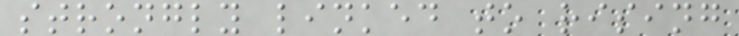strongly linked to rising
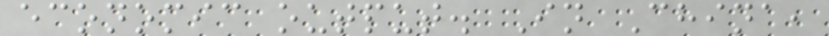economic output. In China,
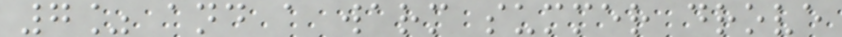7% and a warm summer drove
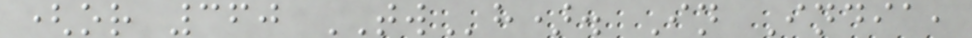(or 360 TWh). In India,
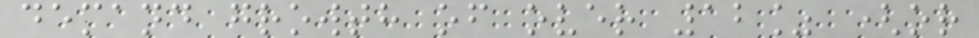demand growth of over 12% (or
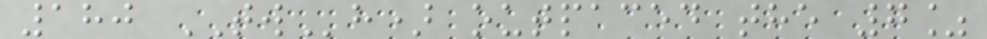180 TWh) outpaced the 7%
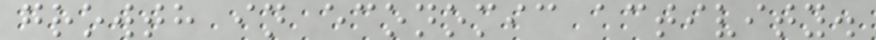growth in economic activity.
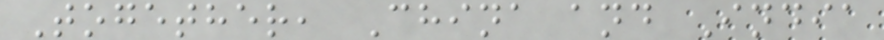Together, China and India
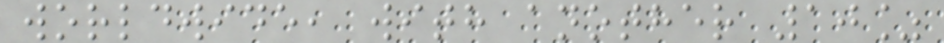worldwide, with another 10%
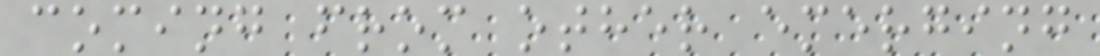coming from other emerging
